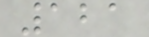121
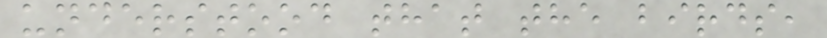understood that the birds,
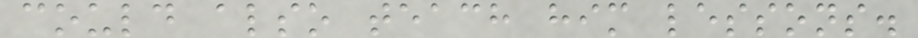could also teach him lessons.
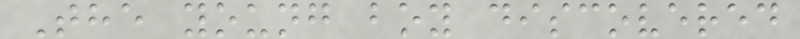The young boy discovered
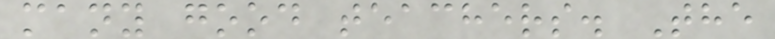many good teachers. The
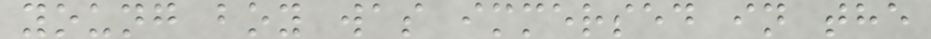young boy was immersed in the
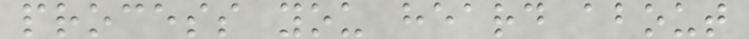process you heard about
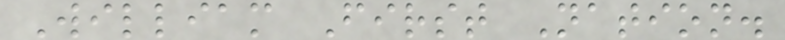William First Nation.
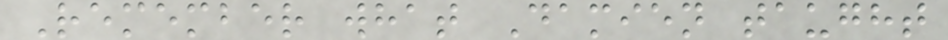Remember what Damien taught
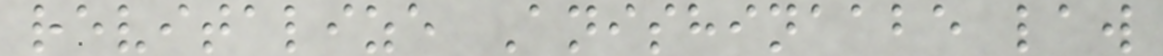revitalize Anishinaabe law
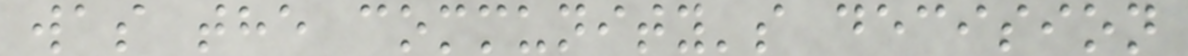was the community's decision
